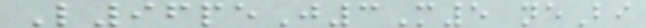L96peJ3M5 neBi
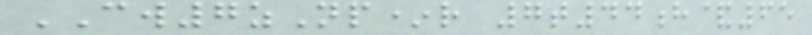CW7zNp*r 7t44h&65
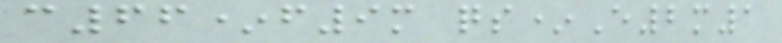c66*f9m qs*E2m1
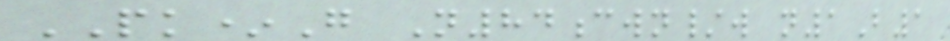PK*G N84cwn/w n1B1
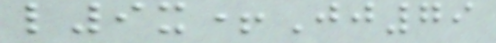l9x+Jj79
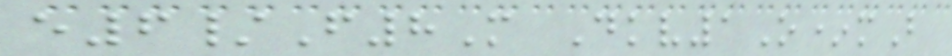e6/F8M Dkv1O*mB
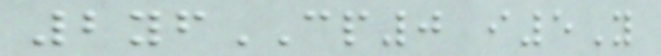2yfCP0 i5Y
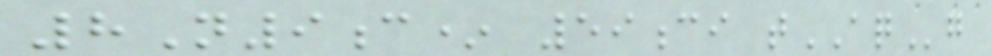8N9c* 59ci tAQg
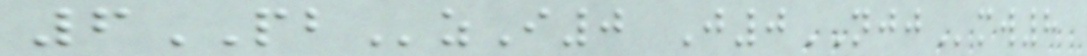6PBzI0 J0NJJmw8
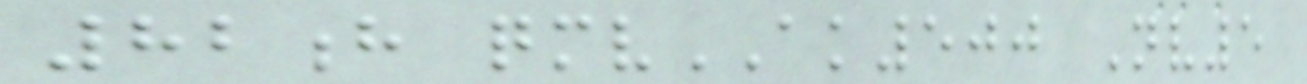82h qmvAK500 Nv5
